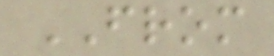FROM
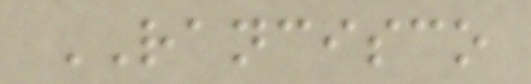RANCISCO
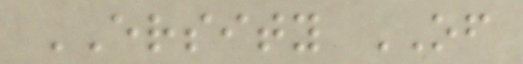ERSITY OF
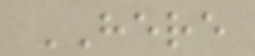HERE
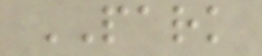PARK
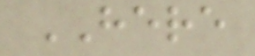HERE
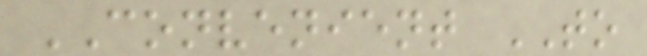CONVENIENT TO
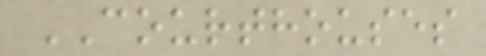COURTHOUSES
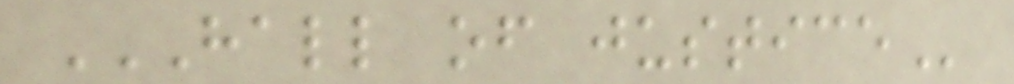HALL OF JUSTICE
